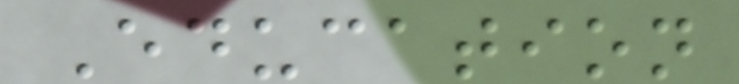Education
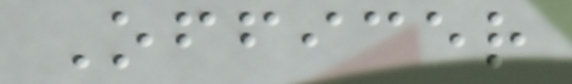Officer
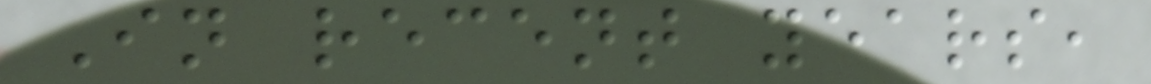In recent years,
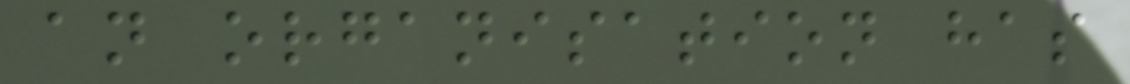an organisation has
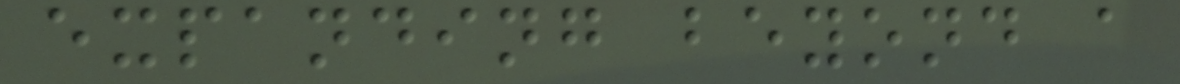expanding beyond a
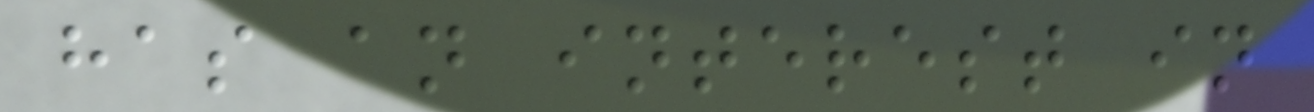has an interest in
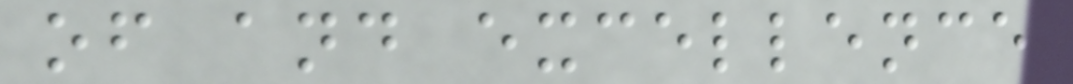of and excellence
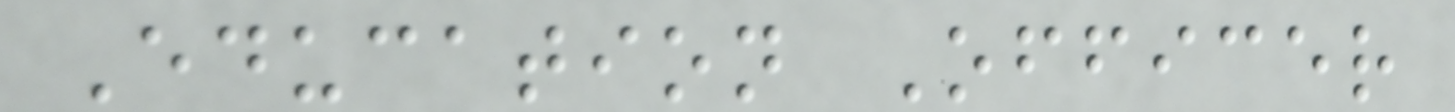Education Officer
